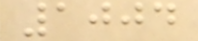1004
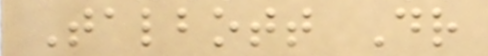Talbott Dr
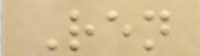Ren
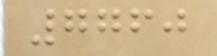7760
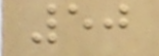50
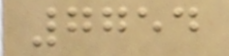7754
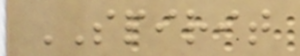SPIRIT
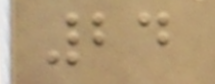24
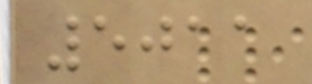5011
